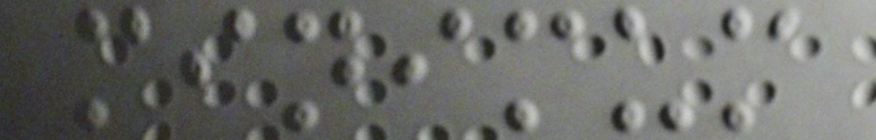minimum
